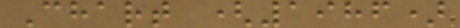Chart (1986)
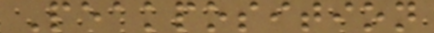Peakposition
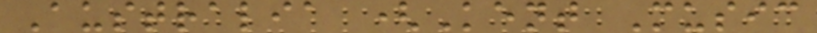Australia (Kent Music
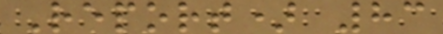Report) 83
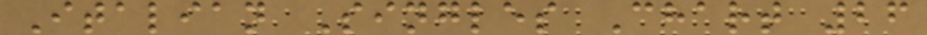Italian Singles Chart 26
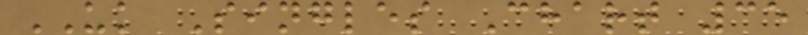UK Singles Chart 35
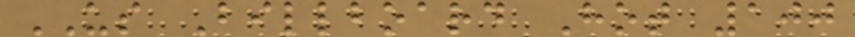US Billboard Hot 100
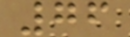76
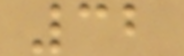32
